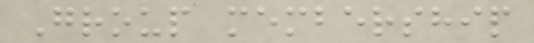Group membership
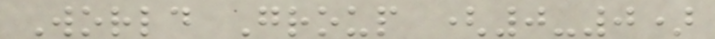World Group (0-0)
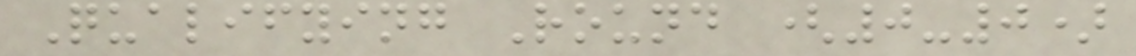Qualifying Round (0-0)
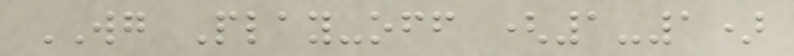WG Play-off (1-1)
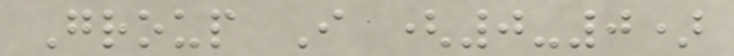Group I (0-0)
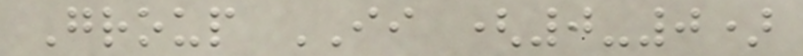Group II (0-0)
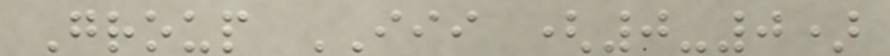Group III (0-0)
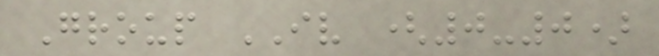Group IV (0-0)
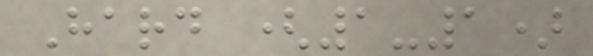Hard (1-1)
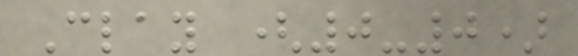Clay (0-0)
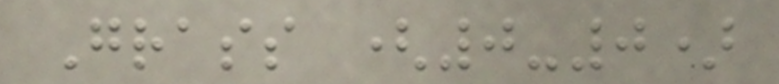Grass (0-0)
